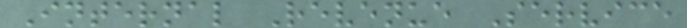Internal Revenue Service
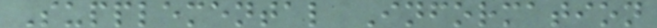Supplemental Information
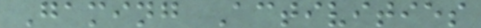Gaming Activities
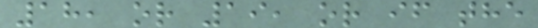18, or 19, or if the
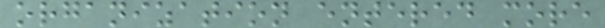organization entered more
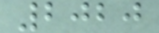2020
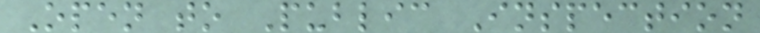Open to Public Inspection
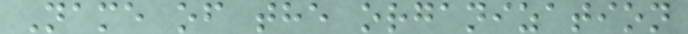Name of the organization
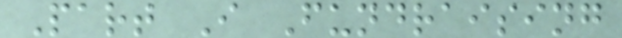Part I Fundraising
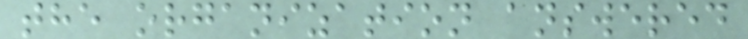the organization answered
